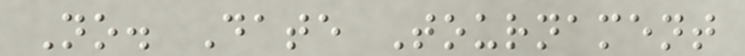No. Date Tournament
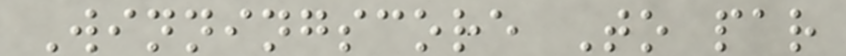Winningscore To par
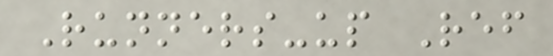Runners-up Ref
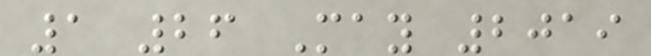1 26 May 2019
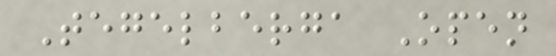Tegelberga Open
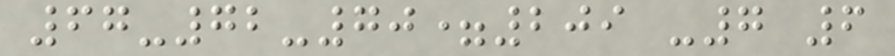67-72-70=209 -7 6
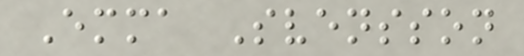Emma Svensson
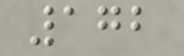172
